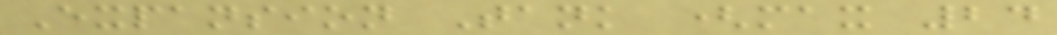Expansion Tank (max 24
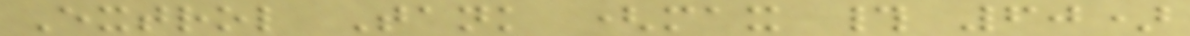Extrol Tank (max # 60)
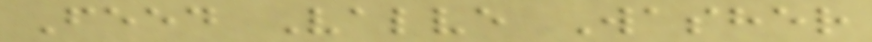Feed Valve Washer
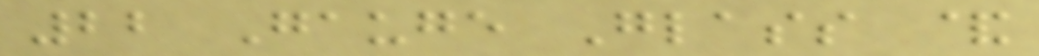22 Gauge Glass &
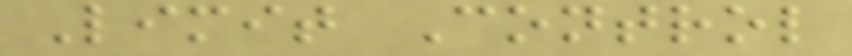Limit Control
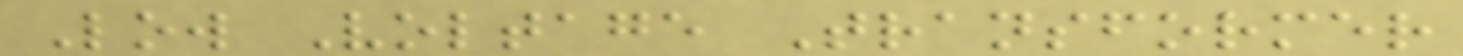Low Voltage Transformer
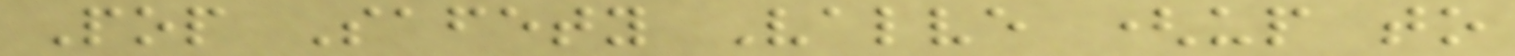Pop Safety Valve (up to
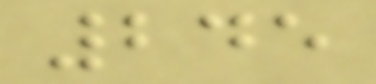245
